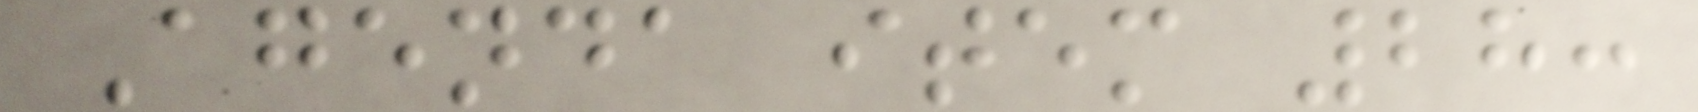Agenda item 28:
